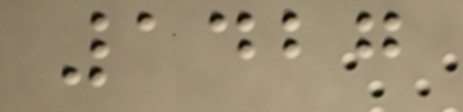1427
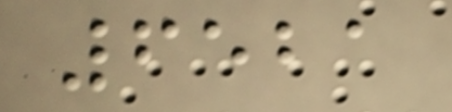6521
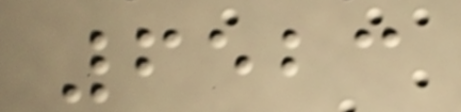6523
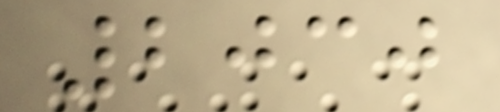2030
